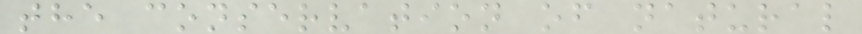the conservation of natural
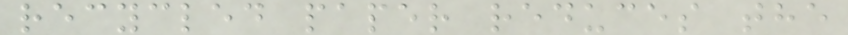recycled paper reduces the
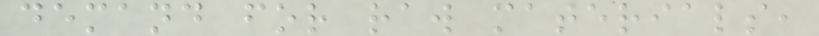demand for raw materials,
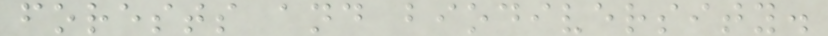forests and biodiversity.
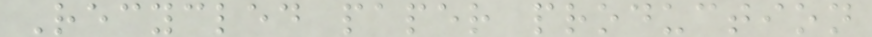Recycled paper production
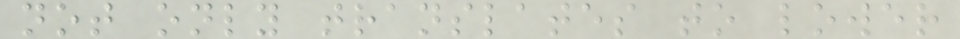not only translates to lower
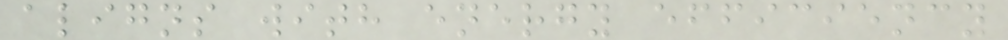aligns with energy efficiency
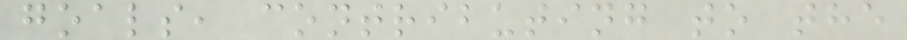goals, contributing to the
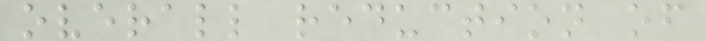overall reduction of
